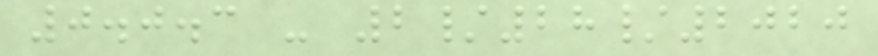0.0.3 - 2/28/2020
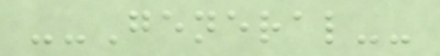--General--
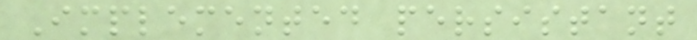Implemented persistant
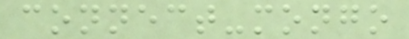connect-mongo
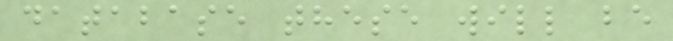database these will be
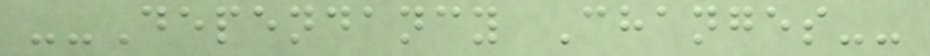--Dependancy Changes--
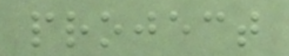project
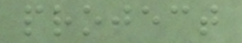project
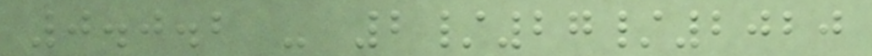0.0.2 - 2/27/2020
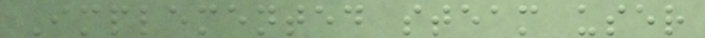Implemented steam user
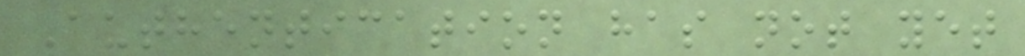Authentication has not yet
